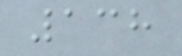138
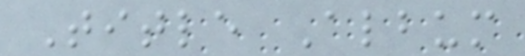Title Album
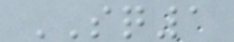SQ1
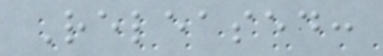Released:
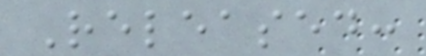Released:
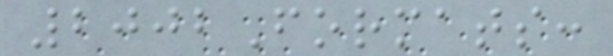2002Formats:
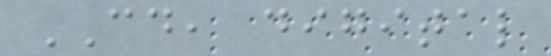CD, digital
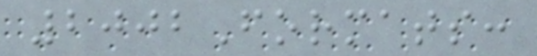2002Formats:
